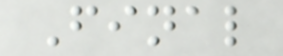Final
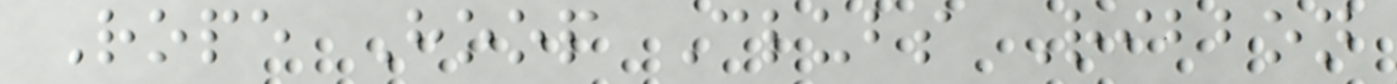Rope Hoop Clubs Ribbon
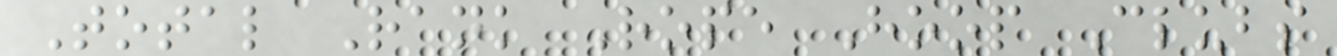Total Rank Rope Hoop Clubs
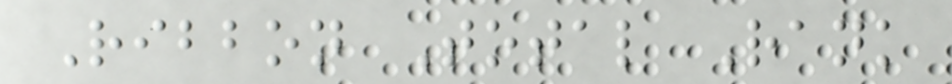Ribbon Total Rank
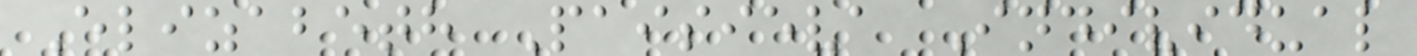Elizabeth Paisieva Individual
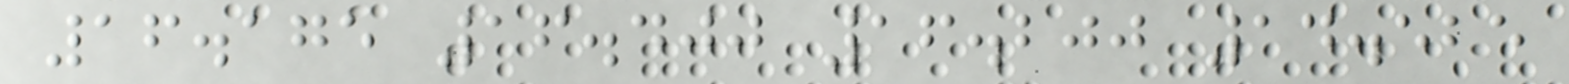16.175 16.400 16.200 14.525
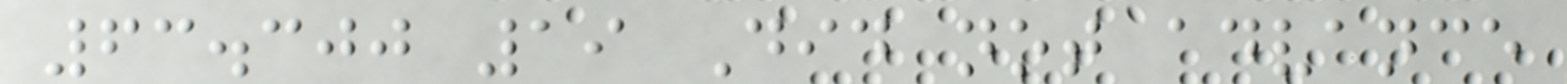63.300 19 Did not advance
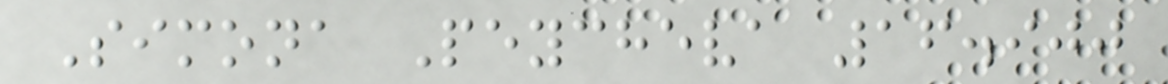Simona Peycheva 16.900
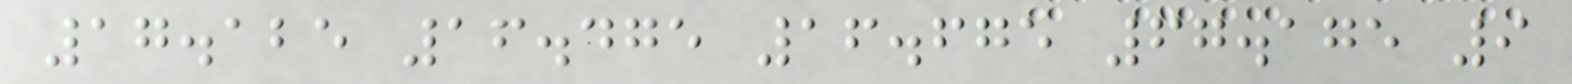17.125 16.475 16.675 67.175 9
